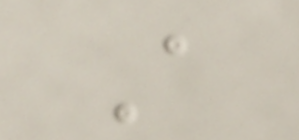A
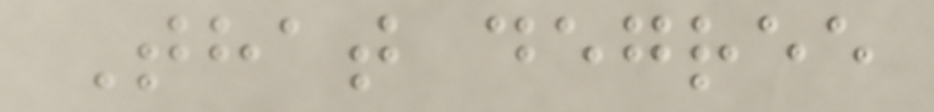That degree
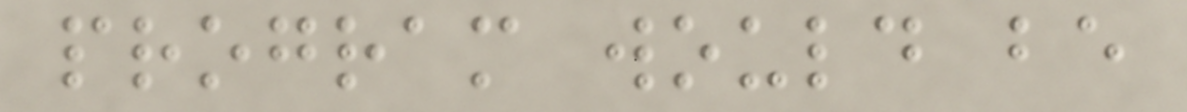program would be
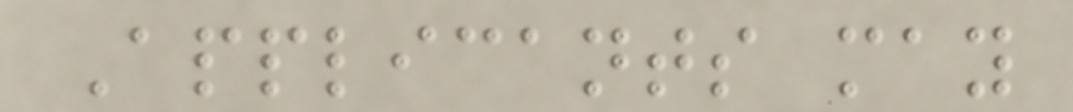Applicants may
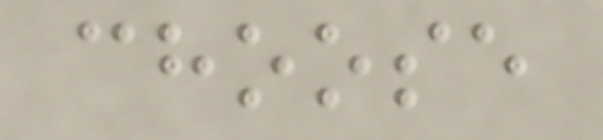choose
